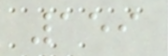159
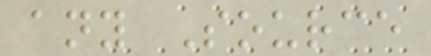any Source
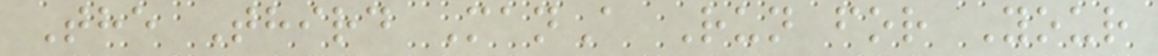The Third ManA Run for Your
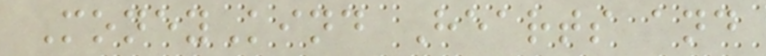MoneyKind Hearts and
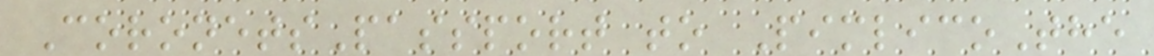CoronetsPassport to PimlicoThe
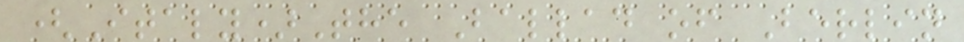(Italy)The Ballad of Berlin
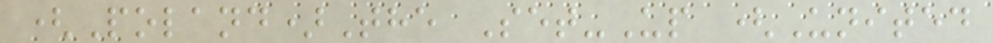(Poland)The Set-Up (United
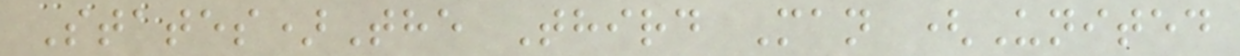States)The Third Man (United
